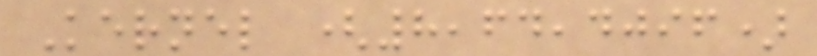Kernel (8,64,4096)
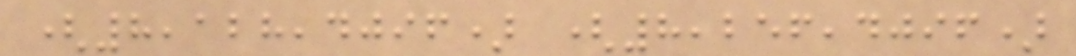(8,128,4096) (8,256,4096)
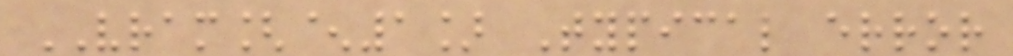VRAM[^1] Typical error
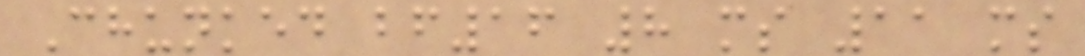Chunked bf16 8 ms 11 ms
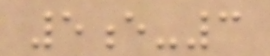5e-3
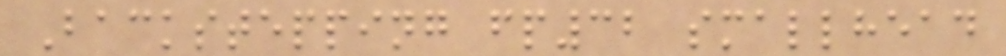Backstepping fp32 smallhead
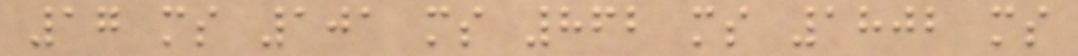17 ms 101 ms 862 ms 1802 ms
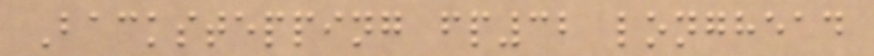Backstepping fp32 longhead
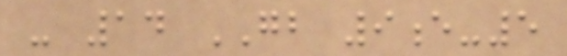- 14 GB 9e-5
